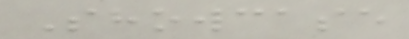Showcase
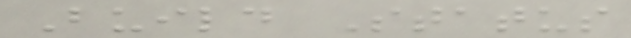Build Status
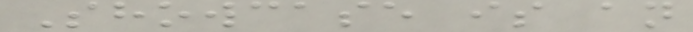Showcase is an
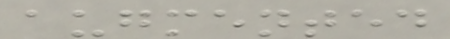augmented
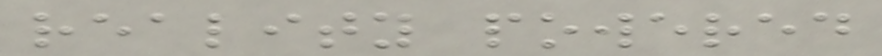reality powered
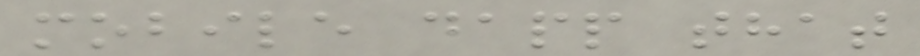mobile dapp that
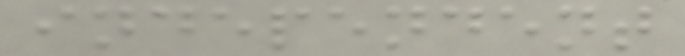independent
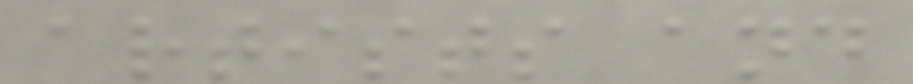artists and
